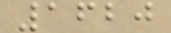1620
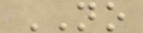NO
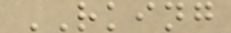RKING
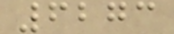6273
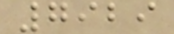7929
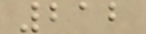212
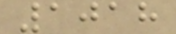1018
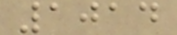1014
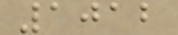1012
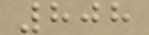808
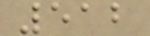512
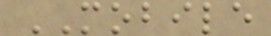MOBILE
